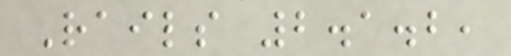Rails 2.1.2,
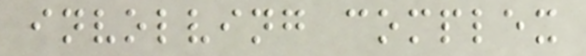involving complex
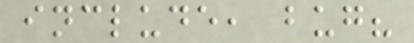include, bug?
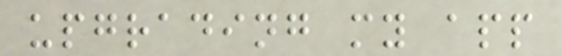upgrading my app
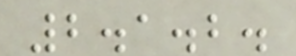2.1.2.
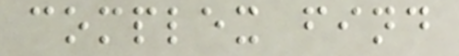complex find
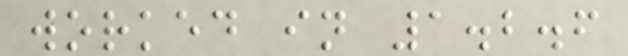worked in 1.2.6
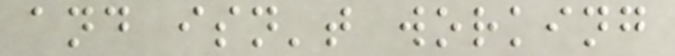and isn't working
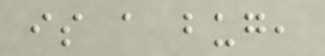is a bug,
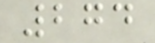274
